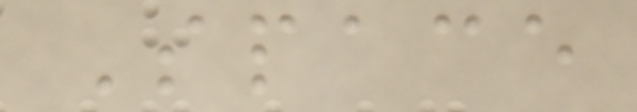Space
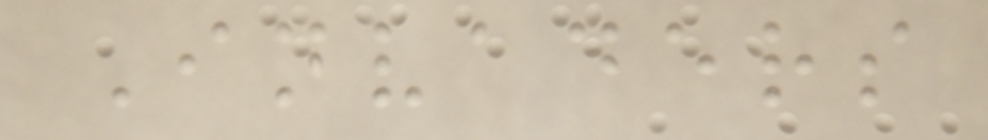Invaders
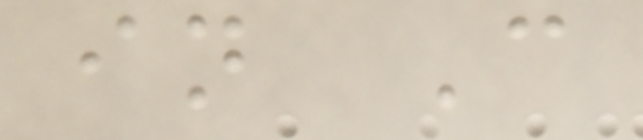in C
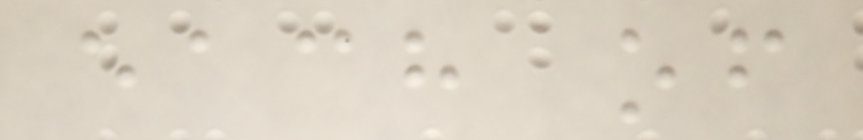each of
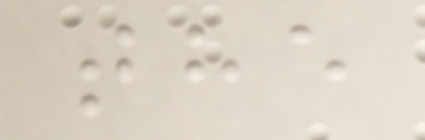the
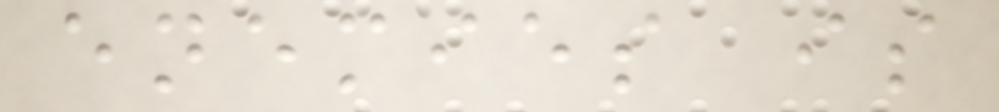enemies is
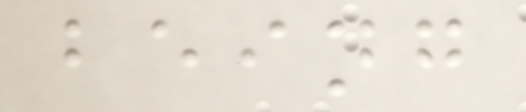being
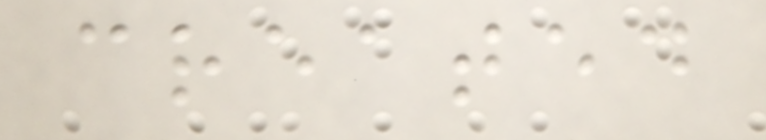created
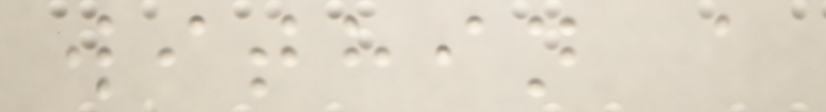within a
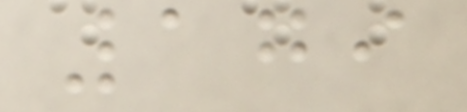179
